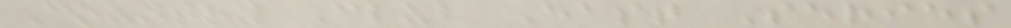Country Club East Series
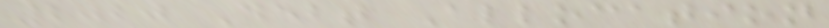2020 Debt Allocation
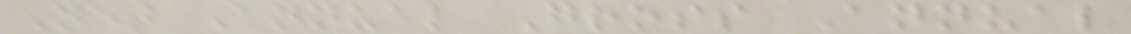Net Annual Gross Annual
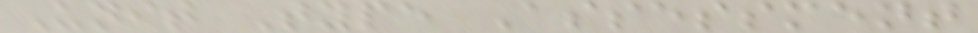Unit Type Assessment
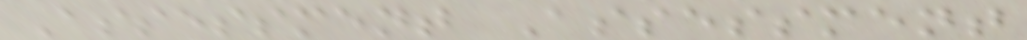Assessment Assessment
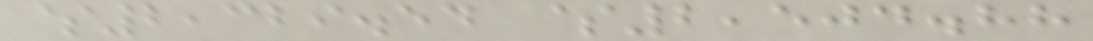$2,329.54 $2,504.88
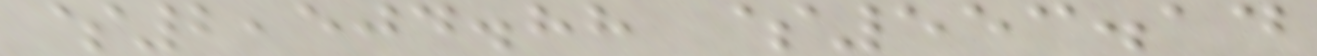$2,504.88 $553.14
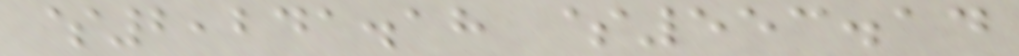$2,241.18 $553.14
